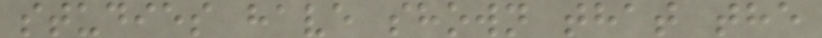studies have shown that the
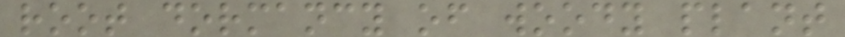root dormancy of woody plant
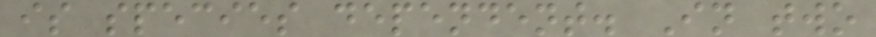is species dependent. In two
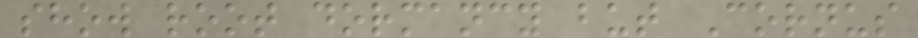show root dormancy but Cornus
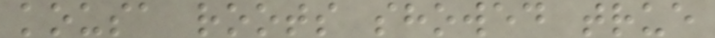kousa roots showed true
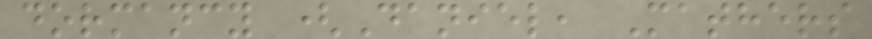dormancy (Daniel, Mathers
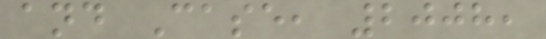and Case, 2008,
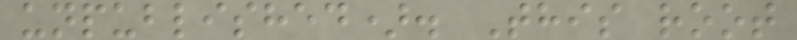unpublished). This root
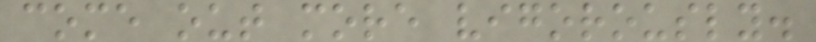come out more vigorously.
